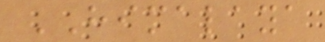HIMALAYA
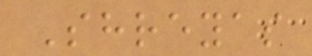Shreyas
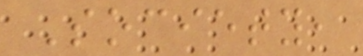Society,
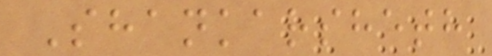Shankarsheth
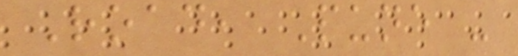Road, Pune -
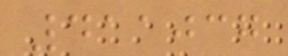411037
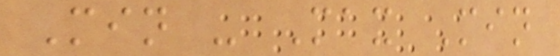Min - Max Min
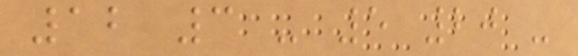12 3 - 5 20 -
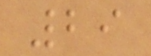29
